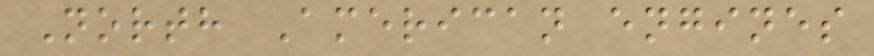North American engines
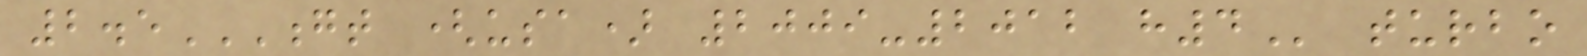2.5GT (USA) 2009-2012 H4 turbo
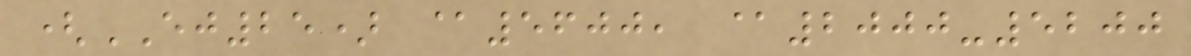(EJ25) @5600, @2000-5200
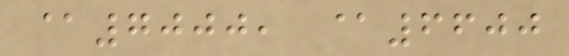@7000, @6600
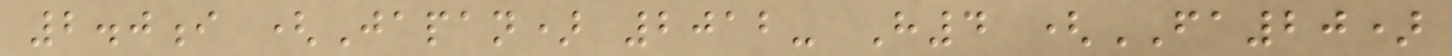2.0i (Japan) 2012- H4 (FA20)
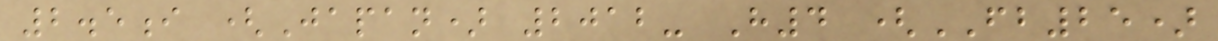2.5i (Japan) 2012- H4 (FB25)
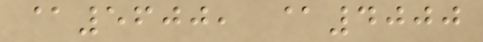@5600, @4000
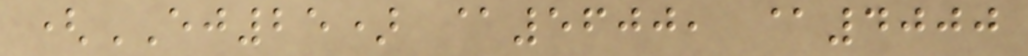(EJ25) @5600, @4000
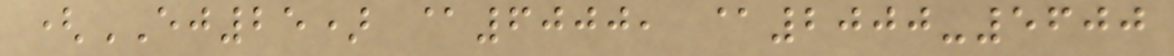(EJ25) @6000, @2000-5600
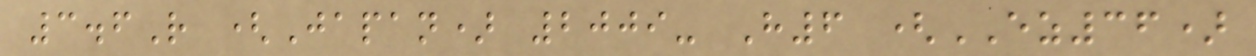3.6R (Japan) 2009- H6 (EZ36)
